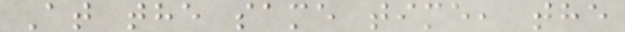At the same time, the
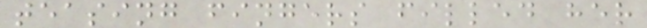teasing fingers filled her
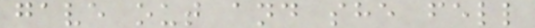gave out and she fell
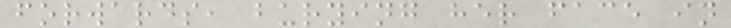forwards, burying her face in
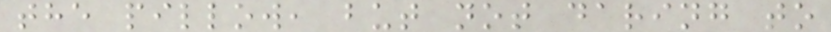the pillow, but not daring to
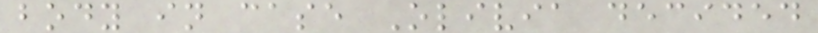body in case Olivia decided
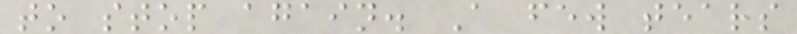to stop again. A few tears
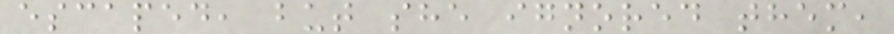escaped, but she ignored them,
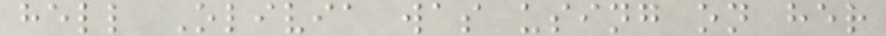hell Olivia was using on her
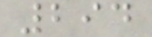294
